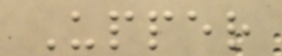Upper
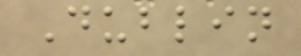Dublin
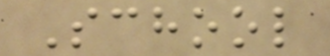School
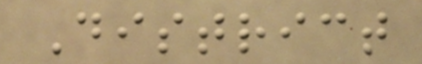District
